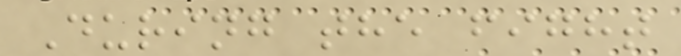During the fight
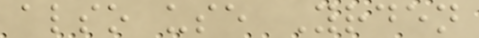also use Yrden
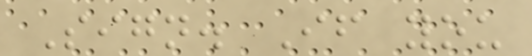Sign. If you
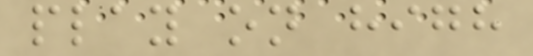play on high
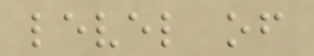level of
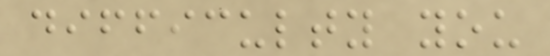difficulty you
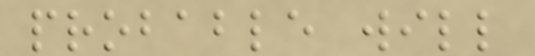probable will
